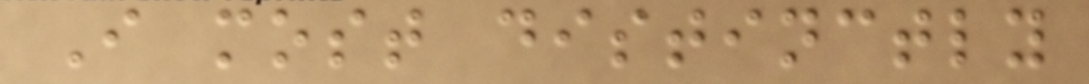I most distinctly
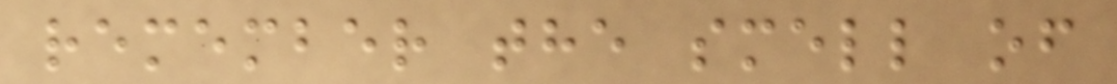remember the smell of
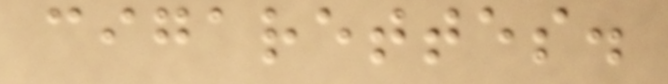cigarettes.
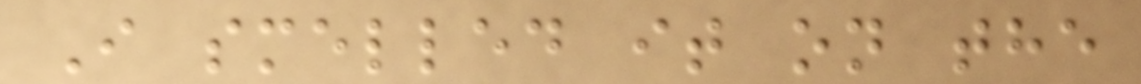I smelled it on the
